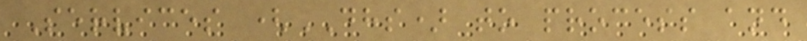Services (DHS) to process and
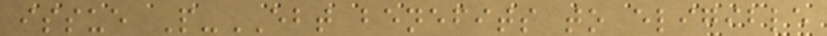issue P-EBT benefits to eligible
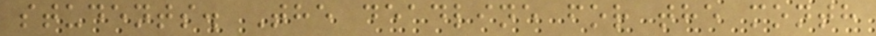students. The deadline for the month
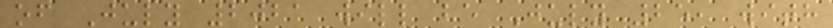of July 2021 will be July 25, with
